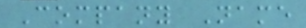Company Name
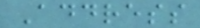Address
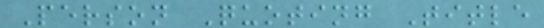Person Quoting Title
